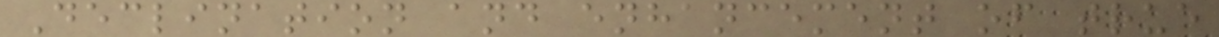Declination and enhancement of true
